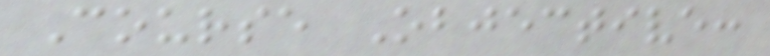Course Objective:
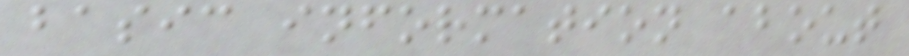basic information about
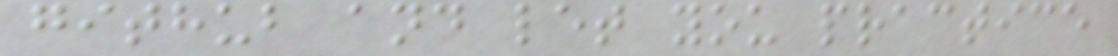github and let you practice
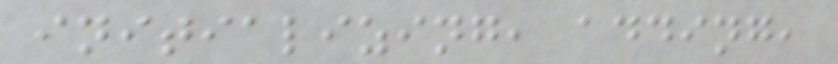initializing, adding,
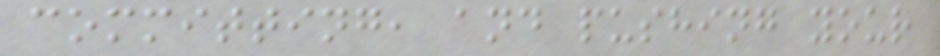committing, and pushing your
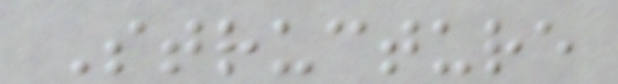Structure
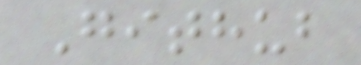Github
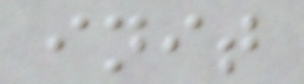init
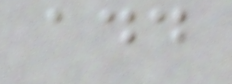add
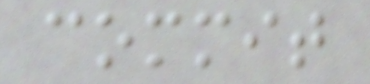commit
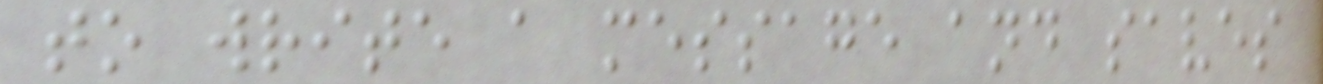to write a message and saves
